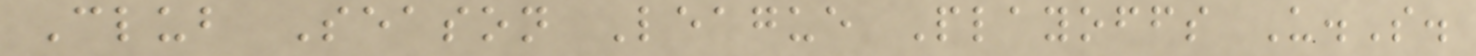Club Season League Playoffs U.S.
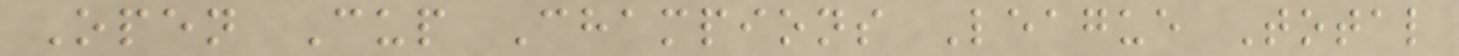Open Cup Champions League Total
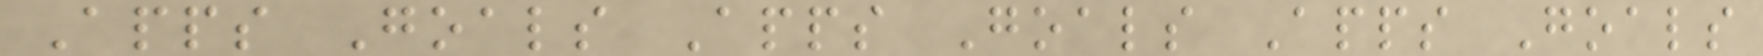Apps Goals Apps Goals Apps Goals
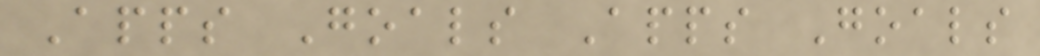Apps Goals Apps Goals
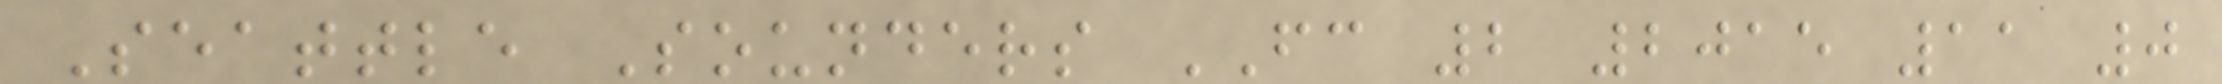Seattle Sounders FC 2 2015 11 0
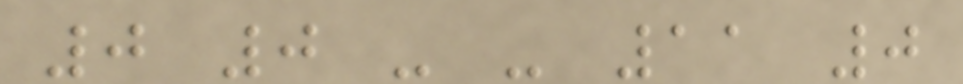0 0 - - 11 0
